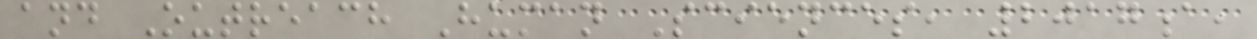and Outreach Human Sciences, 2017a,
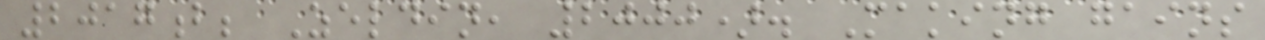2017b; Zeldin, 2000). Making gains
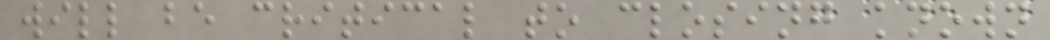will be critical to closing known
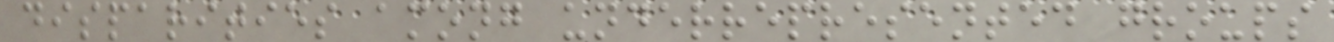disparities among underrepresented groups
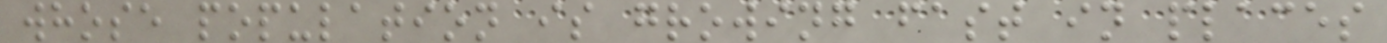whose population is growing fast in places
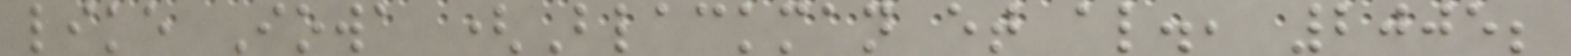like Iowa (Blackman et al., 2005;
